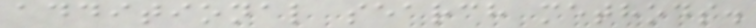additional search methods.
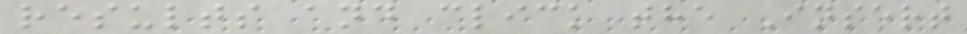results and click the Insert
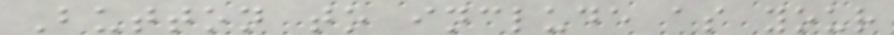Button to include as your
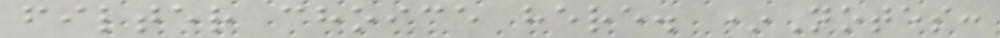filter choice here. *Notes:
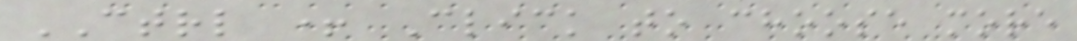CTRL + Click to choose more
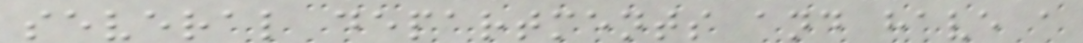several departments and have a
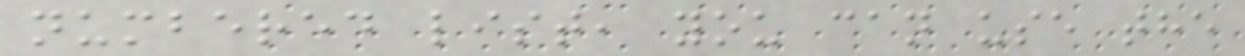numbered list, you can use the
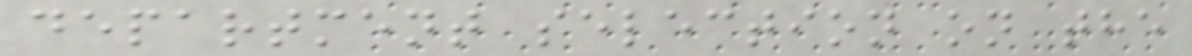department selection on the
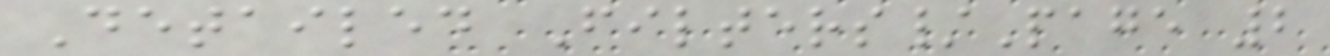Detailed Filters/Page 2
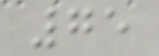75
